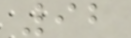92
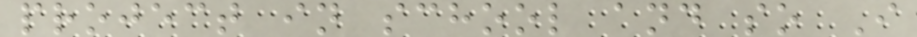project in school and so I
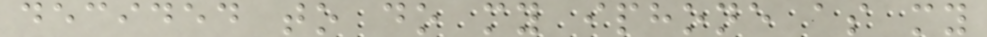decided to do my iphone as my
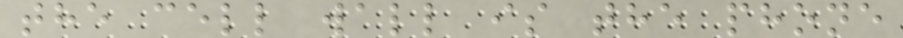the cell wall is the phone
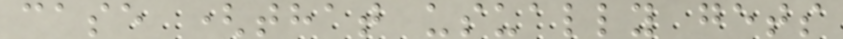case (that usually gets
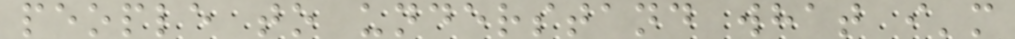people to understand what i'm
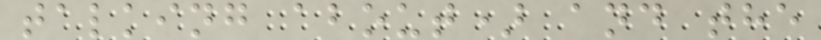talking about) and the
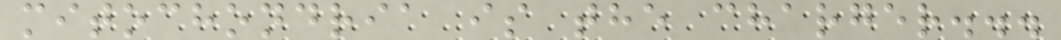mitochondria is the charger...
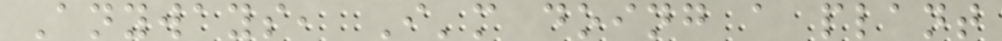Anyways, I'm doing a plant
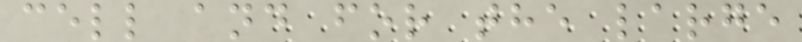cell and for the large
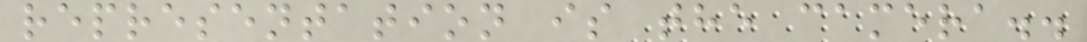representation is the camera..
